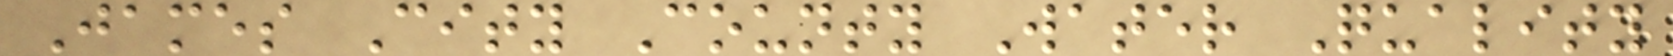James City County Water Quality
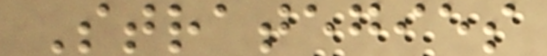Strategies
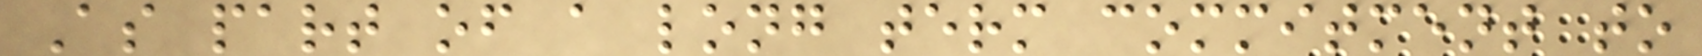As part of a long term commitment to
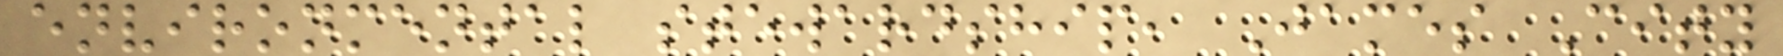environmental stewardship, James City
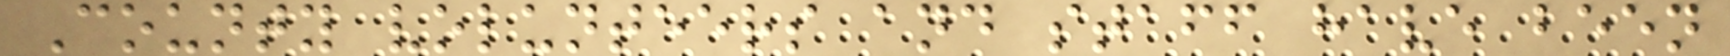County volunteers and staff have been
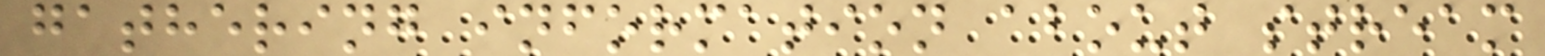gathering information about stream
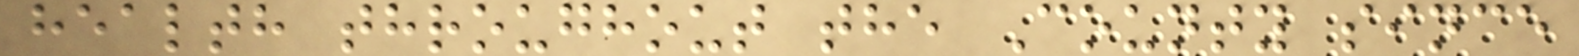health throughout the County since
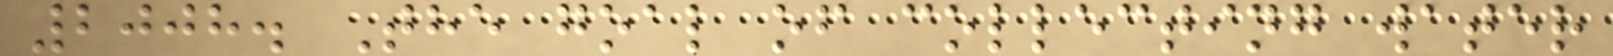2008. The goal of collecting water
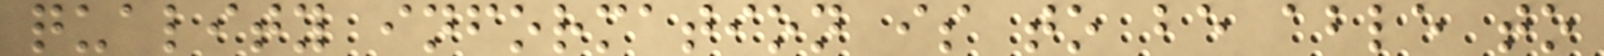quality information is to be able to
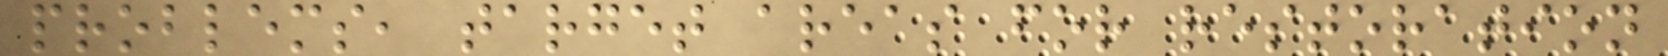problems, target areas for restoration
